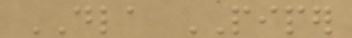DLA PIPER
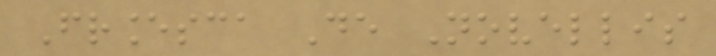Francesca De Novellis
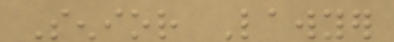Senior Lawyer
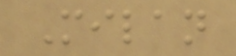Milan
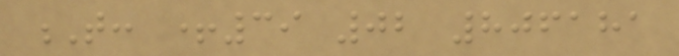T: +39 02 806181
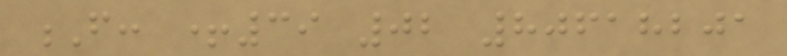F: +39 02 80618201
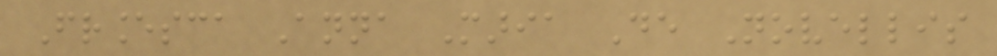Francesca Anna Maria De Novellis
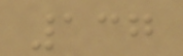137
